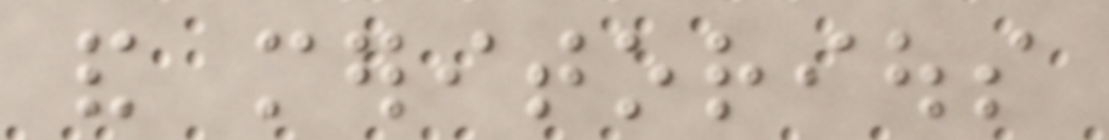and meritorious
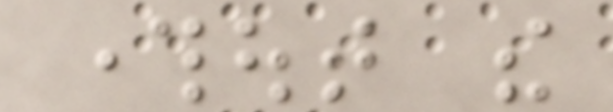throughout the
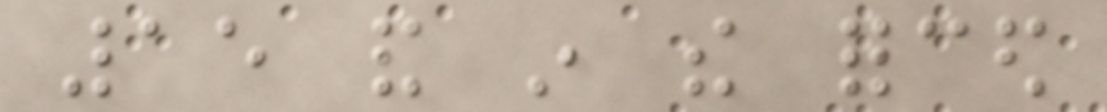15 and in the forced
